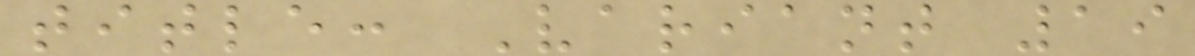title: Variant 19
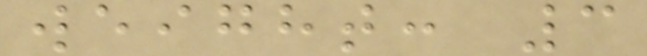weight: 3
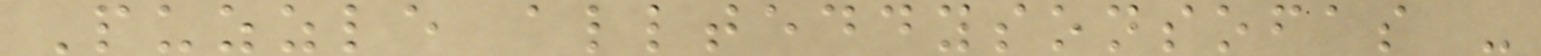Puzzle allteddysonsofas -
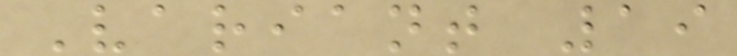Variant 19
